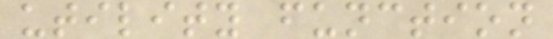utility function
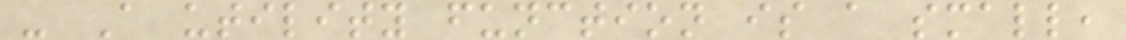- A utility function is a small,
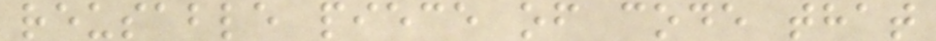reusable piece of code that
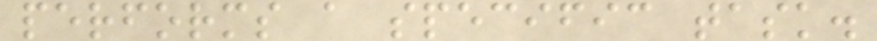performs a specific task.
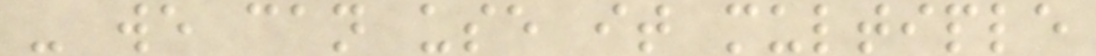- we can use it multiple
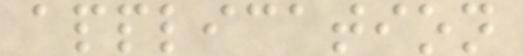application
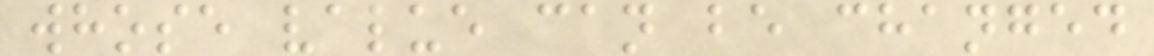whose value can be changed
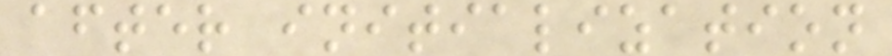after initialization
